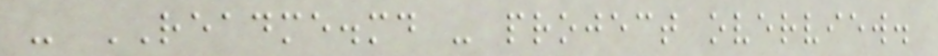- README.md - project overview.
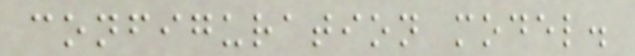configuration model.
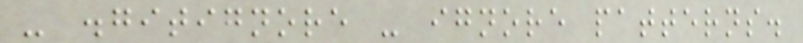- .gitignore - ignore patterns.
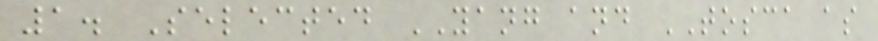1. Selected YANG and TOSCA as
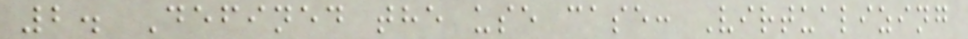2. Defined the use case: Virtualizing
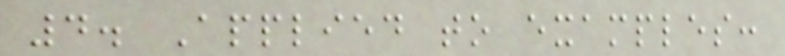4. Applied to examples:
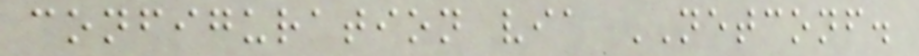configuration via NETCONF.
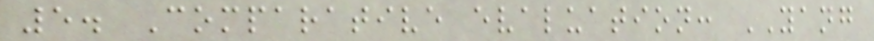5. Comparative evaluation: YANG
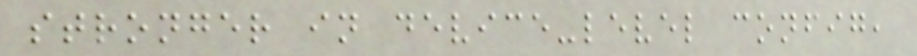stronger in device-level config,
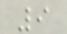9
